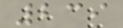239
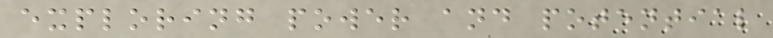exploring power and potential
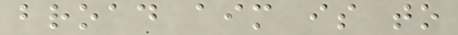broad aim is to
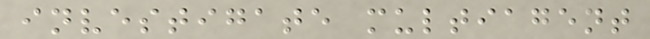investigate multiagent
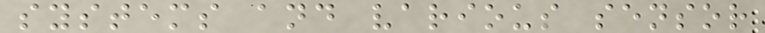systems and various sensor
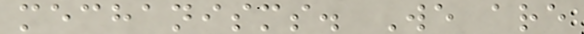mechanisms. We are
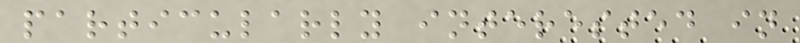particularly interested in
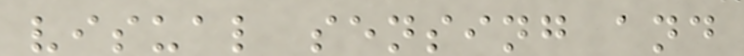visual sensing and
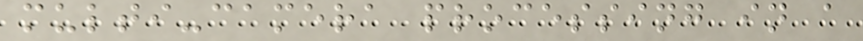multi-camera processing in a
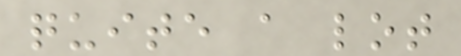quite a lot
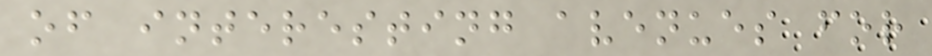of interesting avenues for
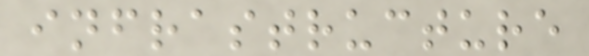infrastructure
